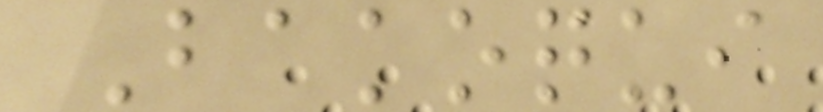Bakoqui
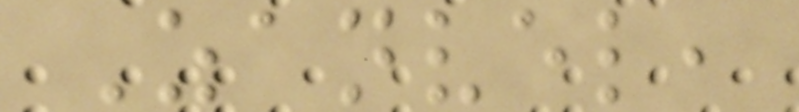Zanvel,
